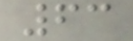63
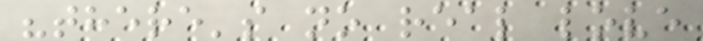"there's no real love
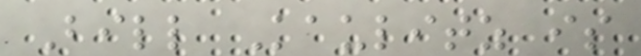Bill Kaulitz is
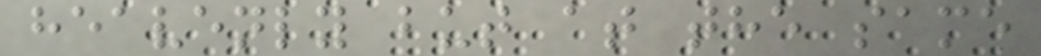heavenly but at the same
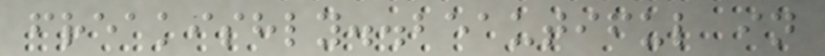freakishly..beautiful in
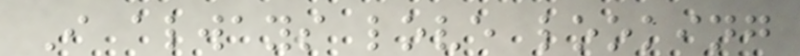I always love looking
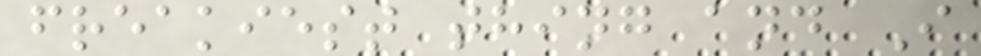freakiest thing and I
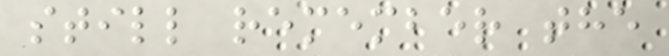still remember the
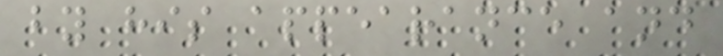by his appearance and
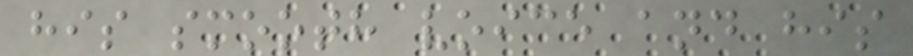his smooth voice and his
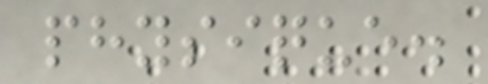physique.
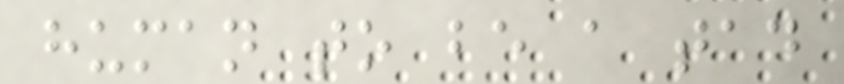human to be a tad
